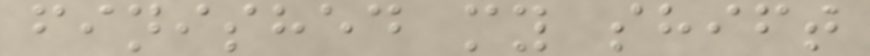finished my shift
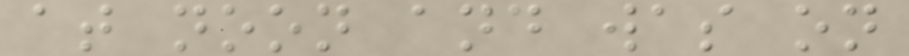at noon and was on
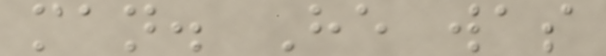man. He was
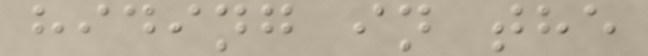hiding in the
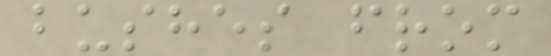bushes from
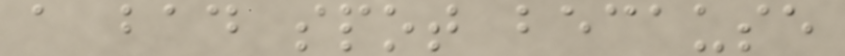a bad spot because
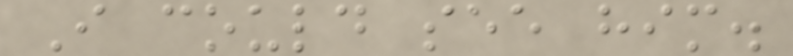I could see him.
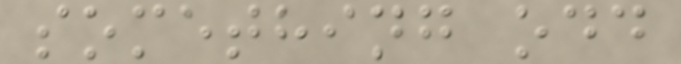something odd
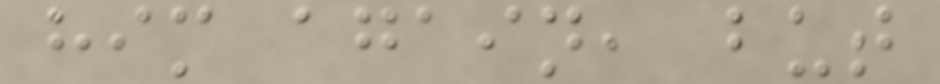him again, but
